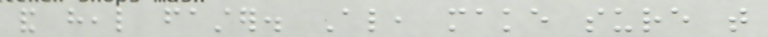and heal faster. Also, make sure that
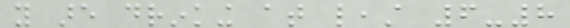you are drinking at least 6-8
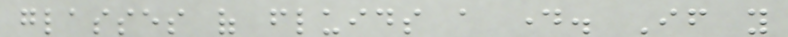glasses of fluids a day. If you
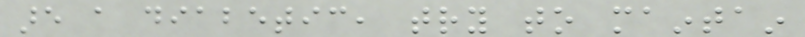are a diabetic, try to maintain
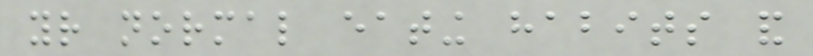your normal eating habits and
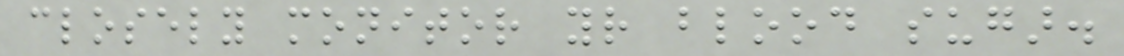closely monitor your blood sugar.
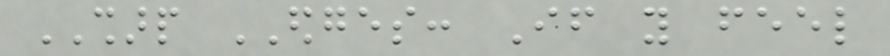SHARP EDGES: If you feel
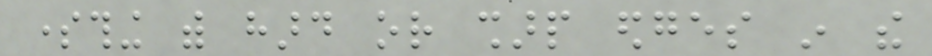something with hard or sharp edges in the
